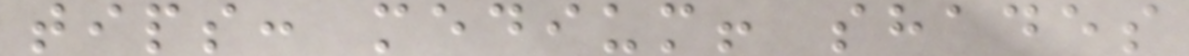tips: medium! shades
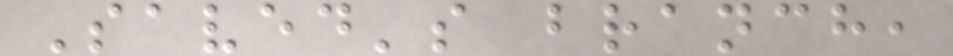Saved's branch,
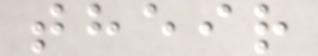their
